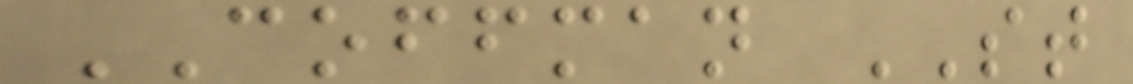COFFMAN ST
